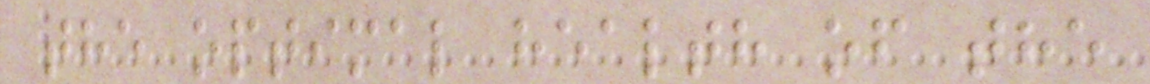the optimal health of the
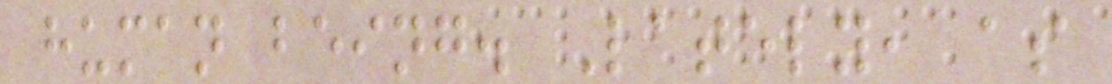human being. Lately, as
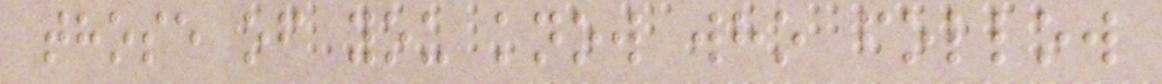those of you know who follow
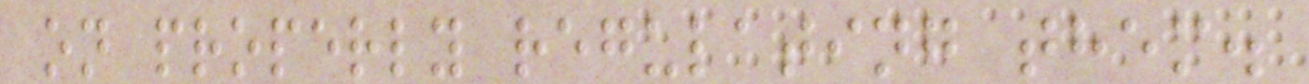on properly regulating them.
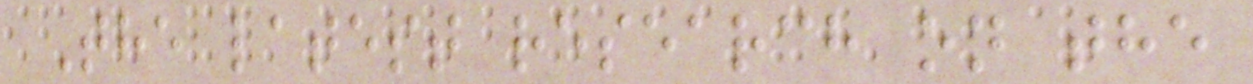The latest research on the
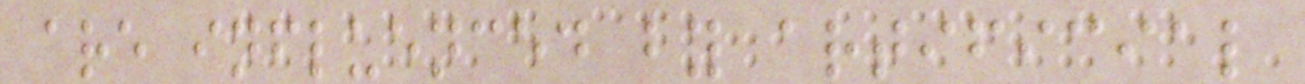are influenced by artificial
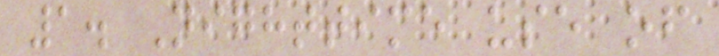1. Nighttime use of
